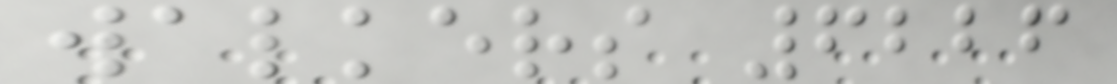walkers 6226
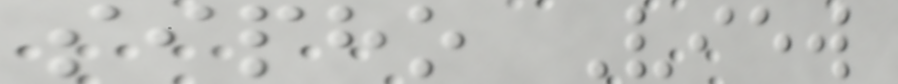sipho View
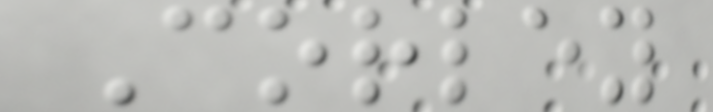Corley
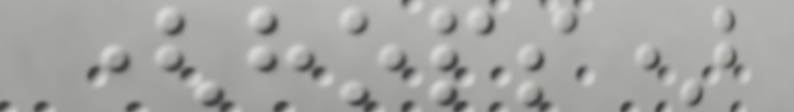(hops)
